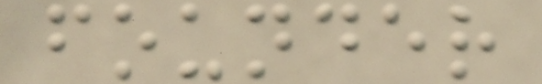founder
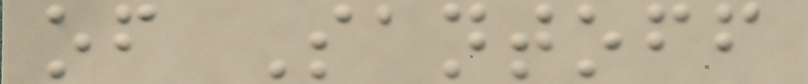of Santoff
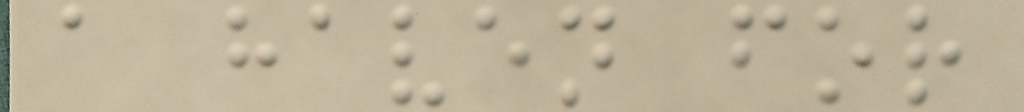a haven for
